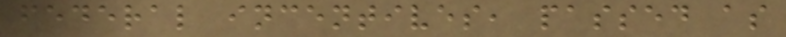federal incentives, passed as
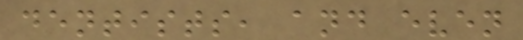dentists, and even
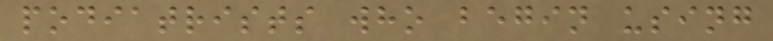podiatrists who begin using
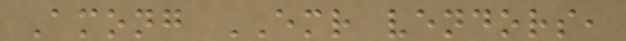Among EMR vendors,
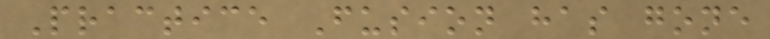Practice Fusion has gone
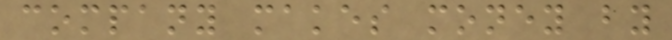company makes money by
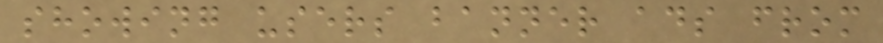showing users banner ads from
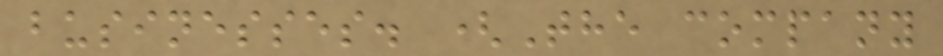businesses. (The company
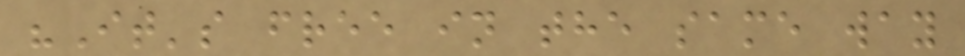"It's free in the same way
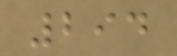294
